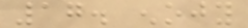17. enojy
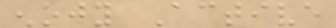enojy Active
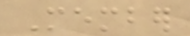Member
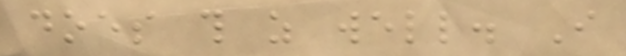does this as well. I
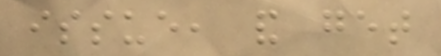issue, and get
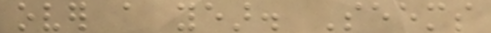over a year. Seems
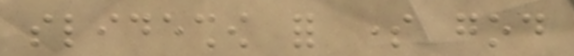slideshow for some god
